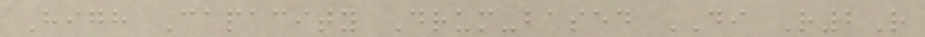High Capacity Drum-based DI R2R
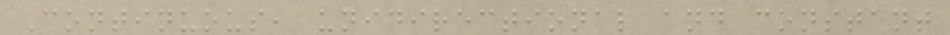Continuous, unidirectional and constant
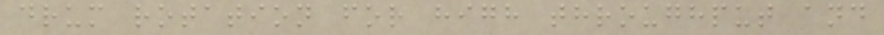drum rotation for high throughput and
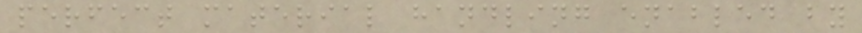perfect material handling enabled by
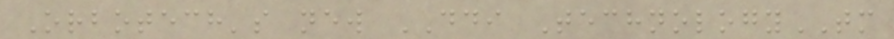Orbotech's new DDI TechnologyTM
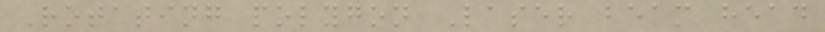Rotating polygon Laser beam head
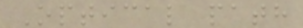Optical path
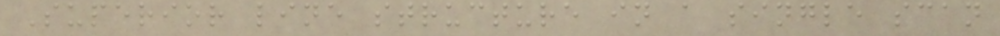Superior line structure in a single scan
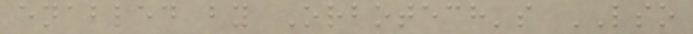enabled by Orbotech's LSO
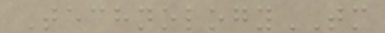TechnologyTM
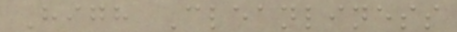High Cleanliness
